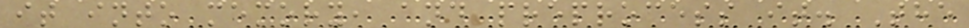it into memory, and preprocess it. The
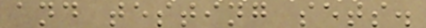and testing sets.
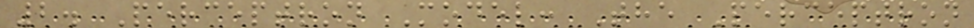2. Perceptron Model: The Perceptron
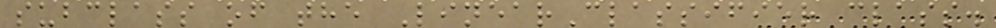subclass of the LinearClassifier class.
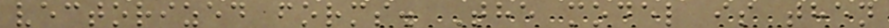vectorized forms. The model is then
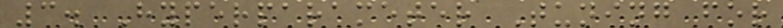3. Hyperparameter Tuning for
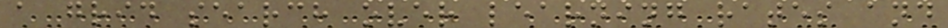a grid search over learning rates and
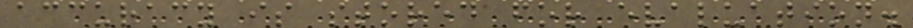accuracy is stored for evaluation.
